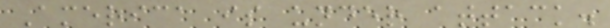America is under attack.
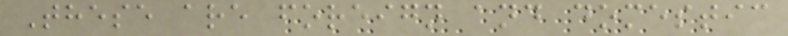These are foreign and domestic
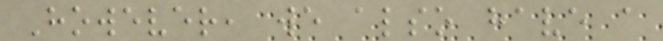However, we also have a
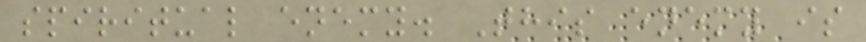spiritual enemy. This enemy is
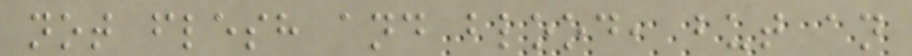not flesh and blood, but an
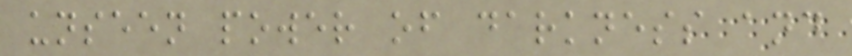unseen power of darkness and
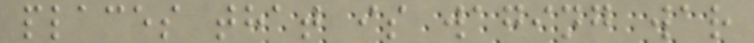places that is waging war
